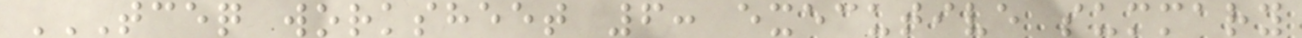TCEQ WORKSHEET 6: EXECUTIVE SUMMARY
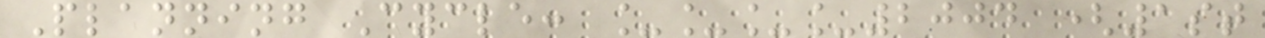Planning Cycle: ____2004 (1st
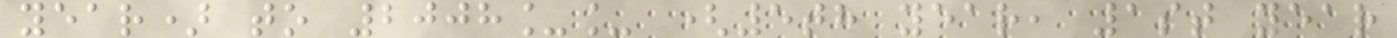year) to 2008__ (5th year, 1st year
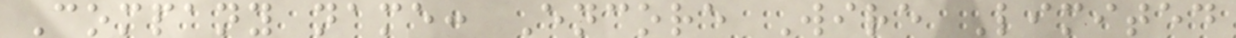Company name: Encore Wire Limited
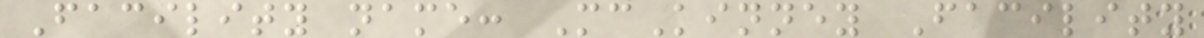Facility name: McKinney Facility
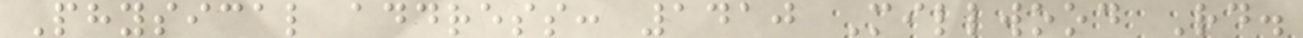Physical address: 1410 Millwood Rd.
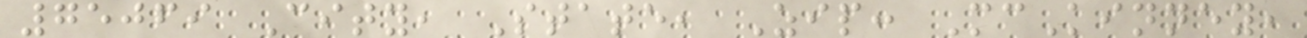75069 City, State, Zip: McKinney,
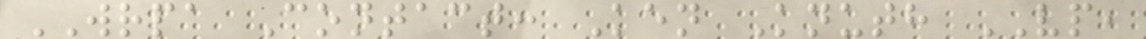WRPA Contact: Ken Knuth VP,
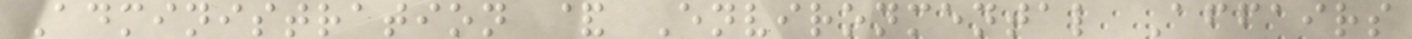Administration & Environmental Affairs
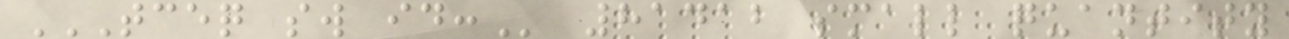TCEQ SW ID: 81412 small quantity
